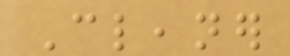Cleaner
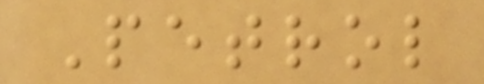Petrol
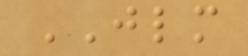JLM
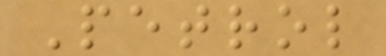Petrol
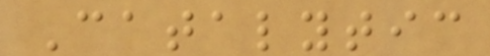Catalytic
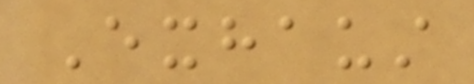Exhaust
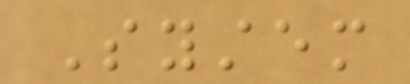System
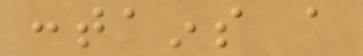contains a
